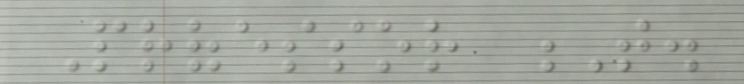Professor T.
